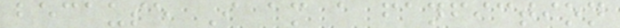because I am a fanfiction
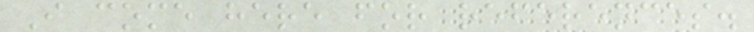I come here for references.
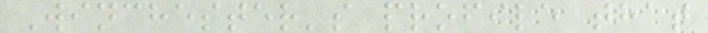Winchester's profile that
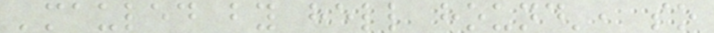'mauled by hell hound', so
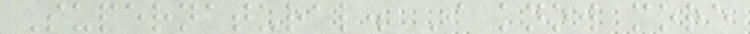Supernatural. I know more
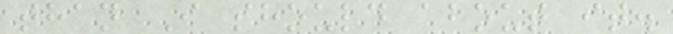than I should about it.
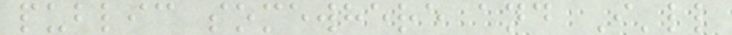public somewhere and I'll
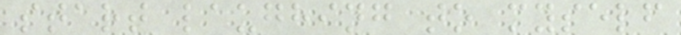start laughing to myself
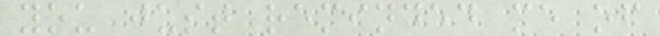you just reminded me of
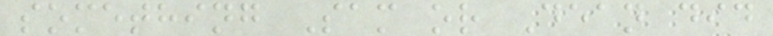something Sam or Dean did
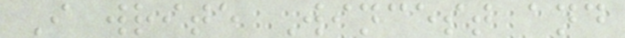I write Wincest and
